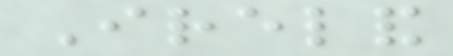Ireland
